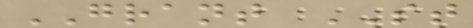GRANT ST
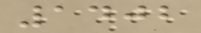1402
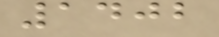1402
